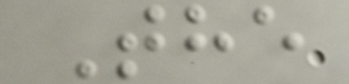The
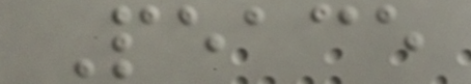Peace
